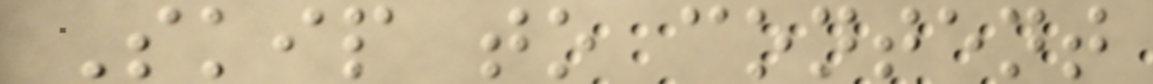Skip to content
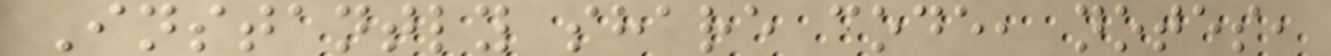Instantly share code, notes,
